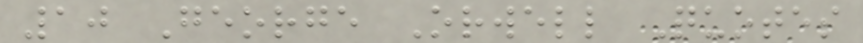10 George Orwell Quotes
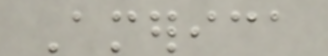America
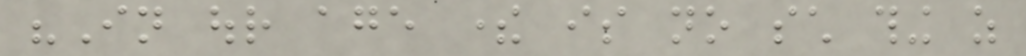"In our age there is no such thing as
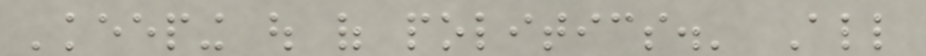'keeping out of politics.' All
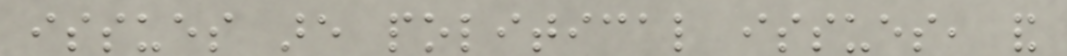issues are political issues, and
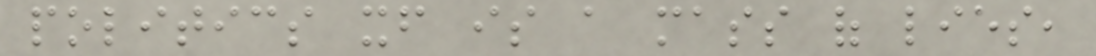politics itself is a mass of lies,
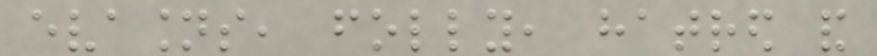evasions, folly, hatred and
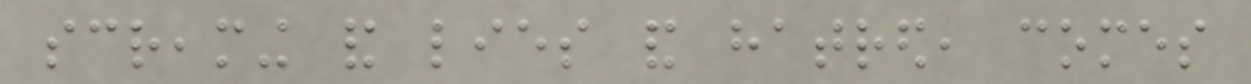screaming and lies and hatred, comes
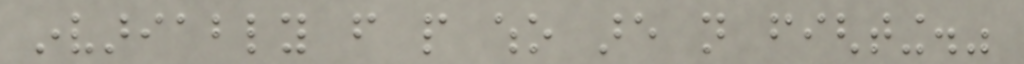invariably from people who are not fighting."
